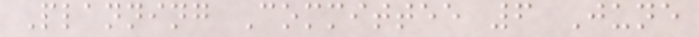Planning Committee 6 June
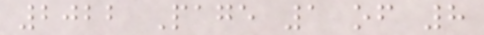2022 Page 1 of 8
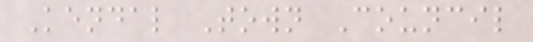Kendal Town Council
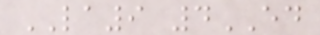LA9 4ED
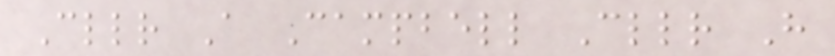Cllr A Campbell Cllr H
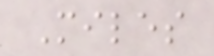Miles
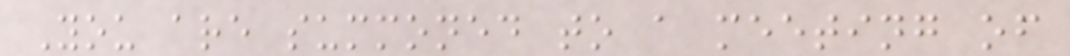You are summoned to a meeting of
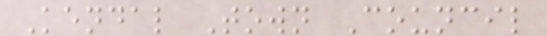Kendal Town Council
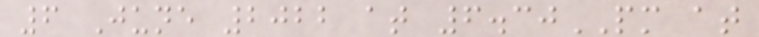6 June 2022 at 6.30PM at
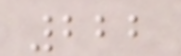222
